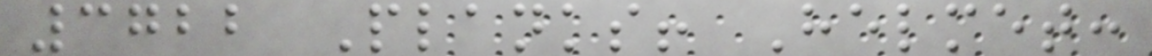3722 Planks! Helmet:
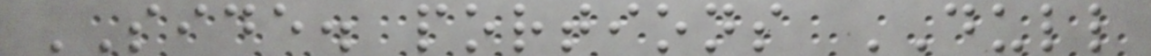SIDE. portions DULL
